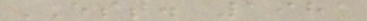EST. 1981
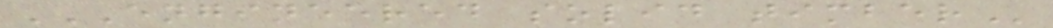ENGINEERED SOLID TIMBER
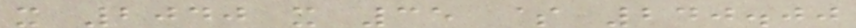x 2040 x 35 $ 240.00
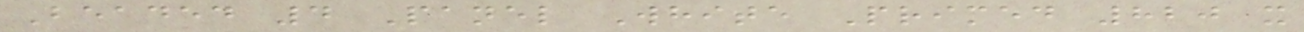Beaded 4 Panel White Primed 820 x
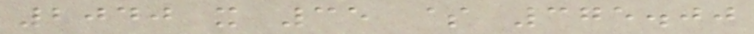2040 x 35 $ 375.00
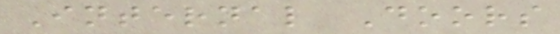Internal Doors
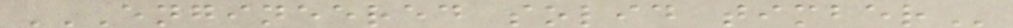ENGINEERED SOLID TIMBER
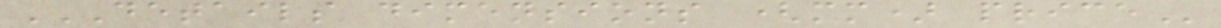DETAILS DIMENSIONS (MM) PRICE
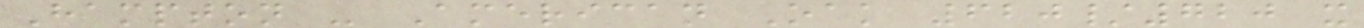Hampton - American Oak 620/720 x
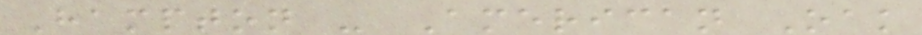Hampton - American Oak
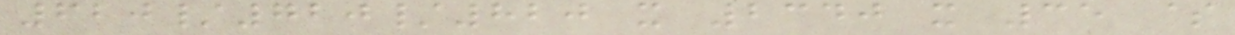620/720/820 x 2340 x 35 $
